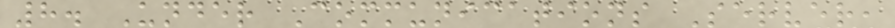8. Under Communications Server,
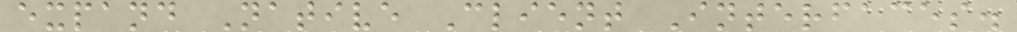expand Native Client Interfaces.
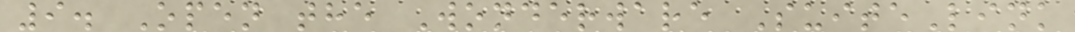9. Open the Wonderware SuiteLink
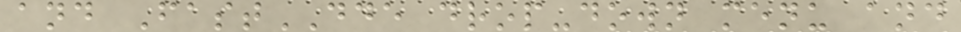and FastDDE drop-down menu and
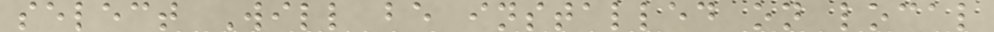select Will be installed on local
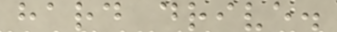hard drive.
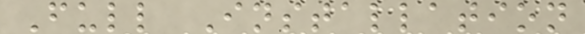Full Installation
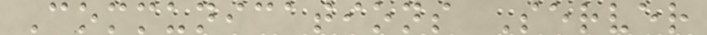Communications Server
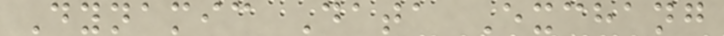Dynamic Data Exchang
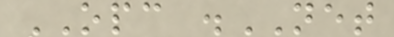OPC .NET
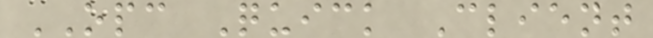OPC Quick Client
